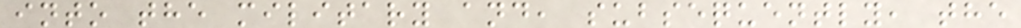into the military and, subsequently, the
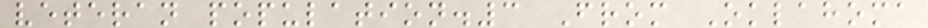veteran population.3 From Oklahoma
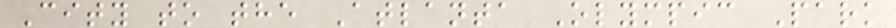City to the Atlanta Olympic Park
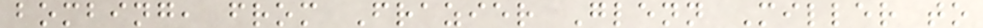bombing, from Frazier Glenn Miller to
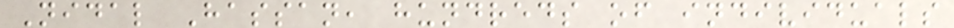Nidal Hassan, hundreds of individuals
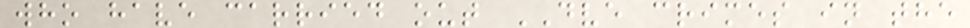who have carried out DVE crimes in the
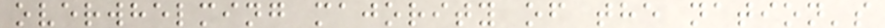overwhelming majority of the nation's
